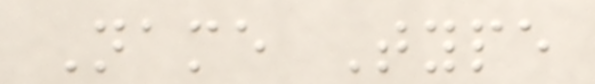Name Type
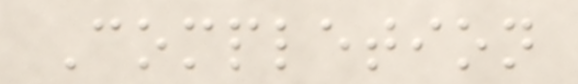Completion
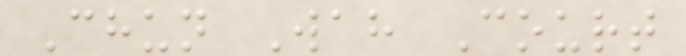Chun Wah Court
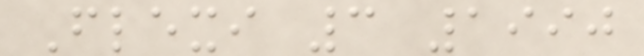Flexi 3 1990
